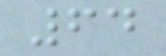64
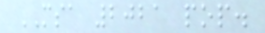MSA 2021 pop.
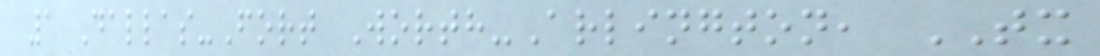1 Dallas-Fort Worth-Arlington, TX
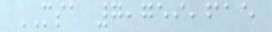MSA 7,759,615
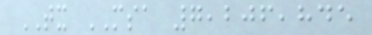TX MSA 7,206,845
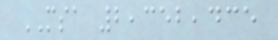MSA 2,352,435
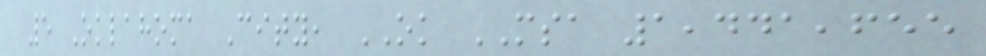5 Oklahoma City, OK MSA 1,441,655
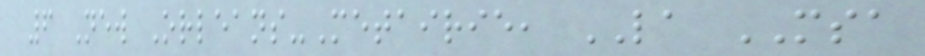6 New Orleans-Metairie, LA MSA
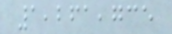1,261,735
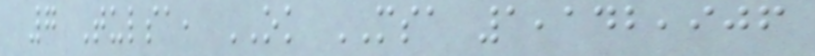7 Tulsa, OK MSA 1,142,906
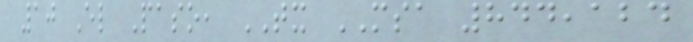10 El Paso, TX MSA 844,124
